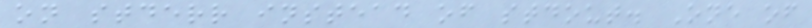on stderr instead of stdout. One of
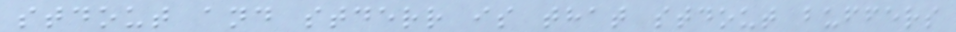stdout and stderr is that stdout buffers
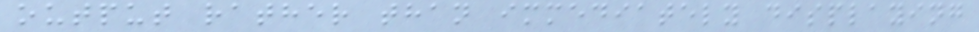output rather than immediately displaying
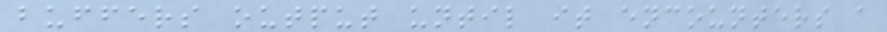buffers output until it encounters a
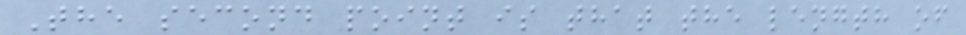The second point is that the length of
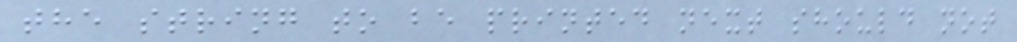the string to be printed next should not
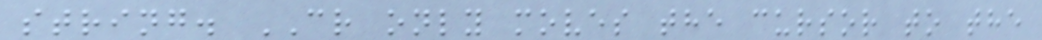string. CR only moves the cursor to the
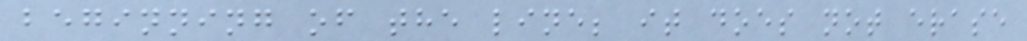beginning of the line; it does not erase
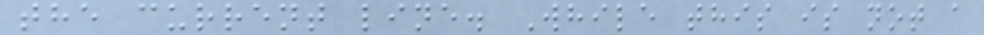the current line. While this is not a
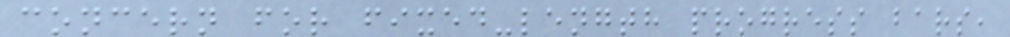concern for fixed-length progress bars,
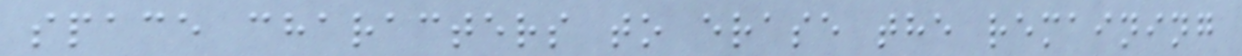space characters to erase the remaining
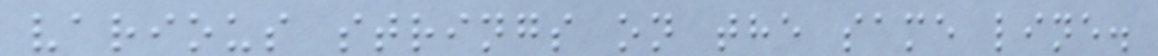various strings on the same line.
